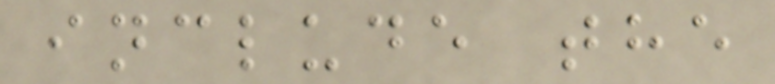include the
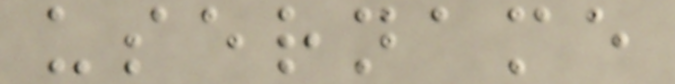username
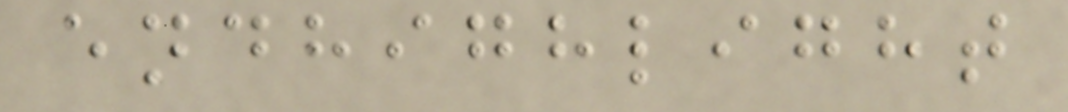endhighlight
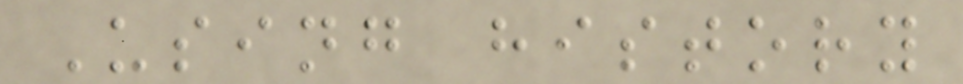Using history
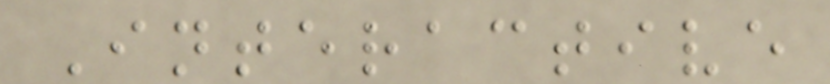Interactive
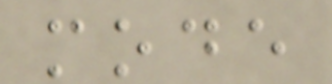mode
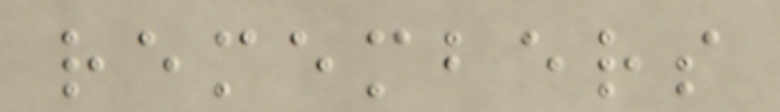remembers
